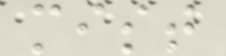mist
